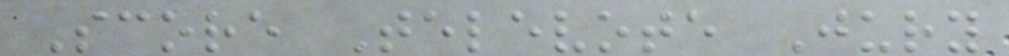Score Televote Jury
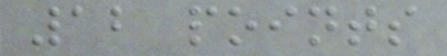12 points
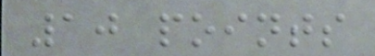10 points
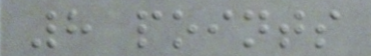8 points
